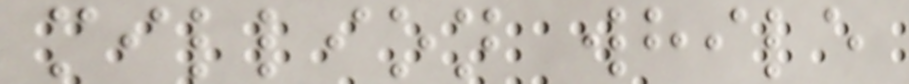million while
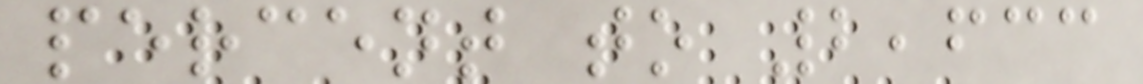percent to 2,633
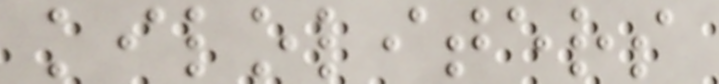kiloliters
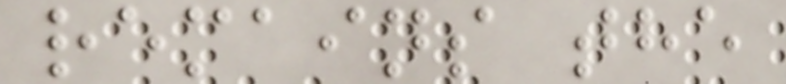remains the
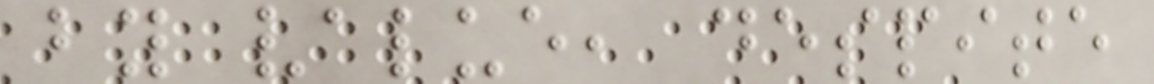by value, despite
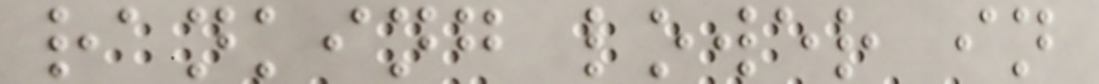ranking lower in
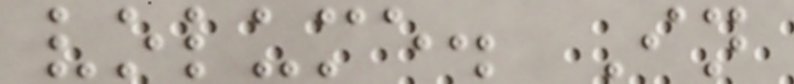volume. In
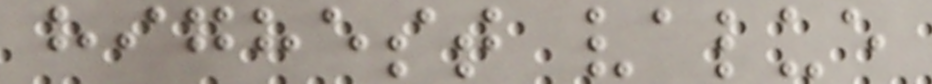highest value
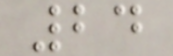24
